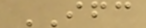IFC
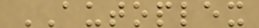AUTOPLEX
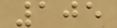105
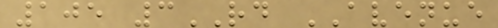105 3RD AVENUE
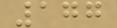177
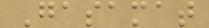Gasamat
